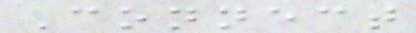Connect
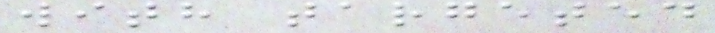with targeted
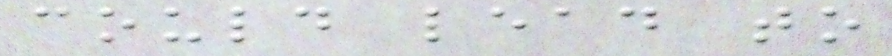could lead to
